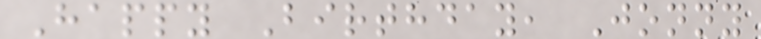Happy Birthday, Jonny
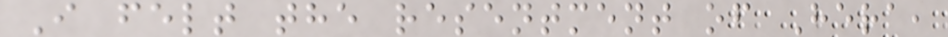I felt the resentment of Hera,
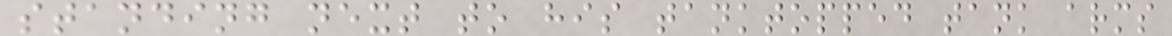standing next to his tanktopped tank arms
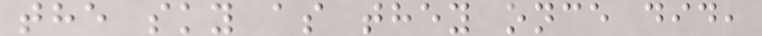the sky as they once did,
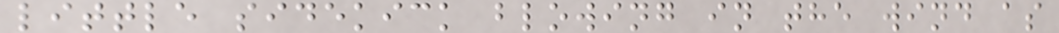little sidekick blowing in the wind as
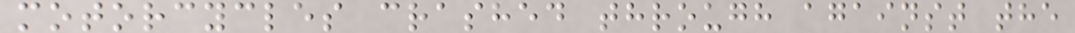motorcycles crashed through against the
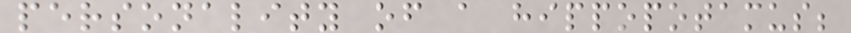personality of a hippopotamus;
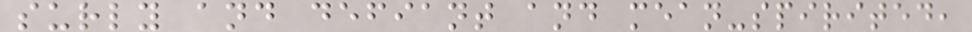surly and defiant and mean-spirited,
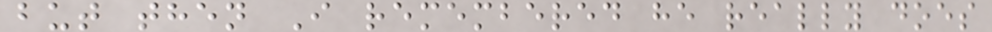but then I remembered he really does
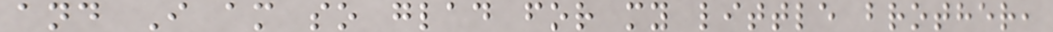and I am so glad for my little brother,
